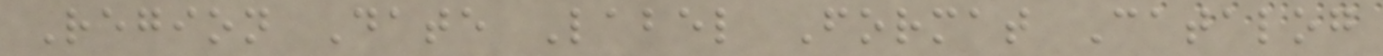Region Date Label Format Catalog
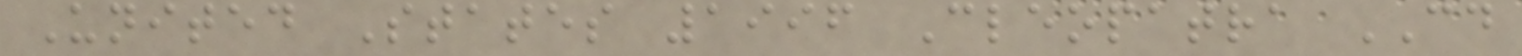United States 1996 Cleopatra CD
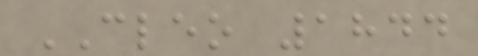CLEO 1844
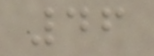46
